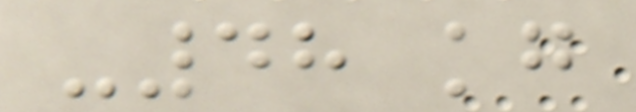-48 kg
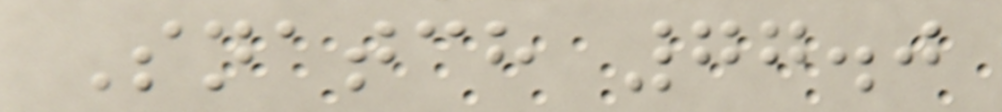Snatch 77.0
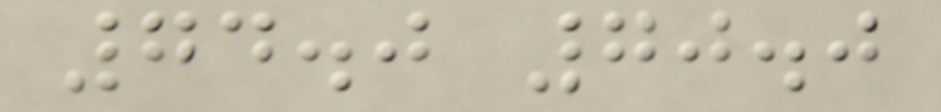74.0 70.0
